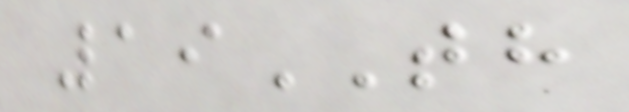19TH
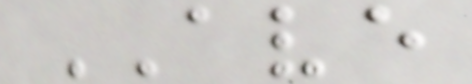AVE
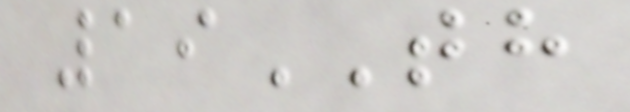19TH
